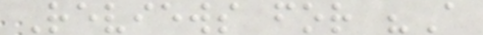Reviews for "A
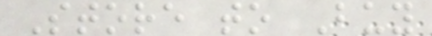Store to Buy
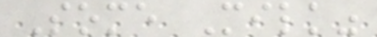Some Milk"
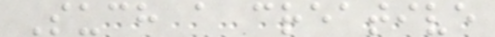Such a creative
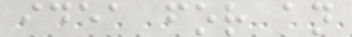idea for an
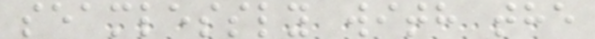seamlessly with the
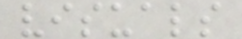visuals
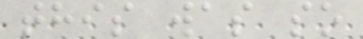this was so
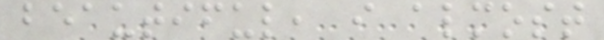beautiful, i almost
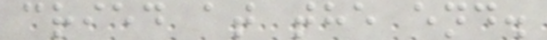cried at the end.
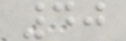40
